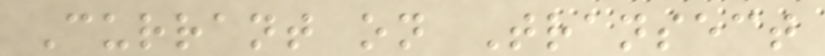Currant on Transect
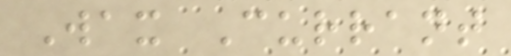Wax Currant
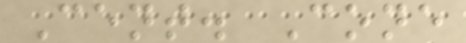Cent. Cone
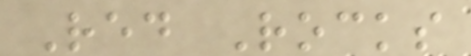Red Rocks
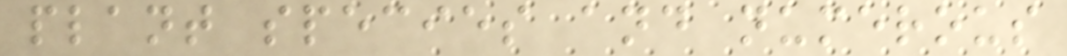plant species and numerous
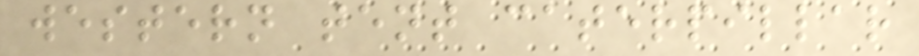western tent caterpillar
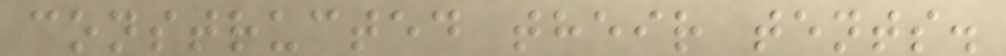constructed their tents.
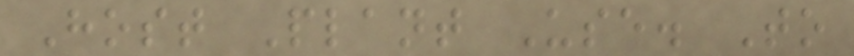Host Plant Use. To
